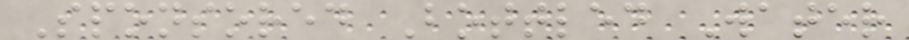Sponsored Bottled Water
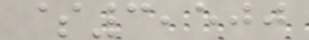$3,500
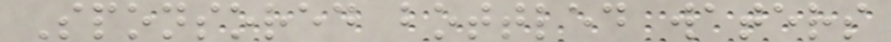Sponsored bottled waters
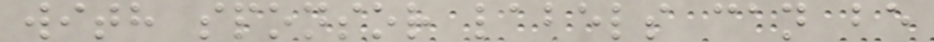with sponsor labels can be
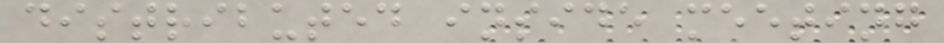distributed inside meeting
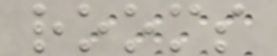rooms
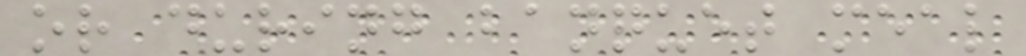or during banquet meal
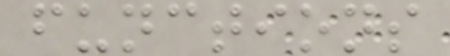functions
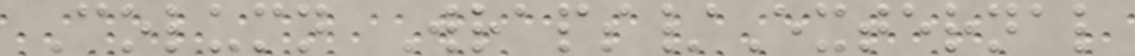Column Wraps/External
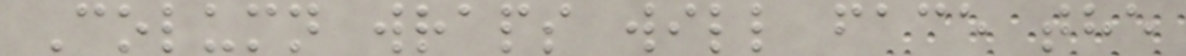Column wraps will face the
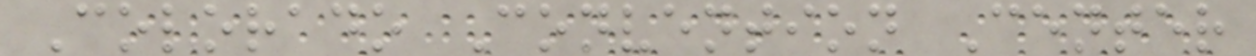Colorado Convention Center
